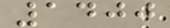1400
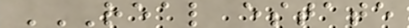REAL ESTATE
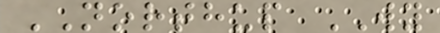NORTHUP WY
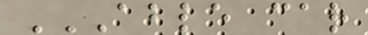ABLE CAR
